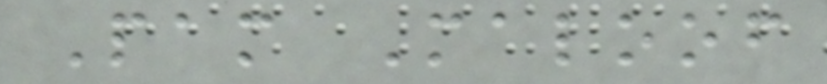Pam Maloof
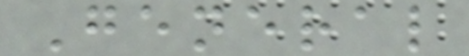General
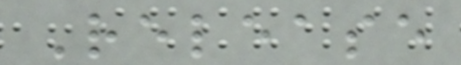Release
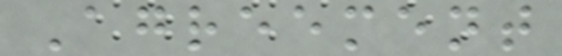Agreement
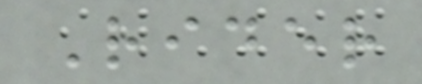Rider
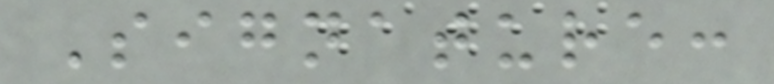Signature:
